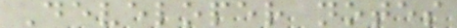Developer notes
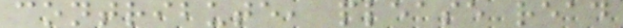contribute, please read
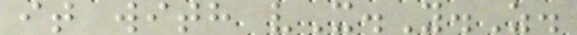it with vX.Y.Z.
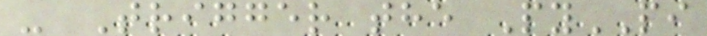- Trigger the PyPI
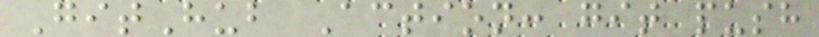GitHub Action: git push
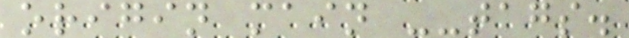origin main --tags.
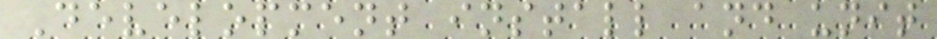Development install and unit
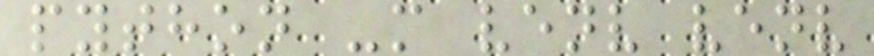python -m venv venv
